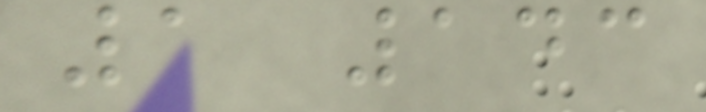1 143
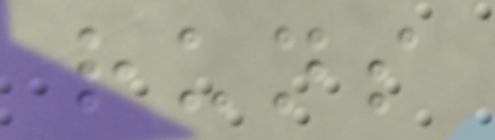runs
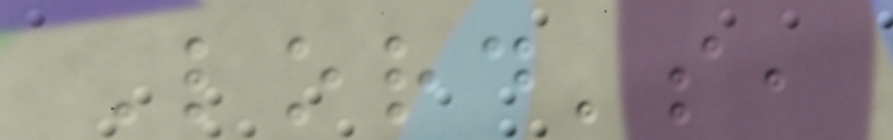Lord's,
